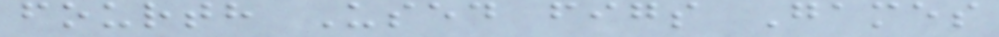fourth Used figs Games
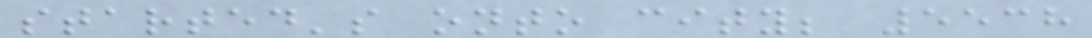started's onto city; 5538
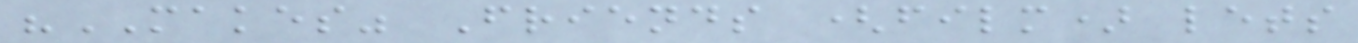"MAKES" Friends (film) lets
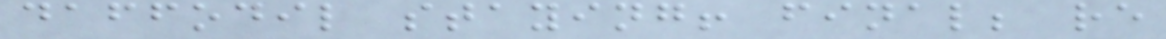daffodil staying! final; re
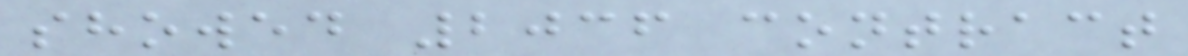showed 2036 contract
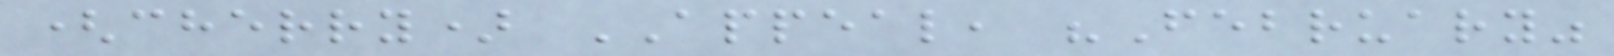(cherry) APPEAL, "February"
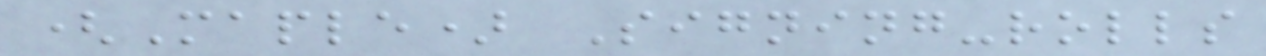(Maple) Signing-rolls
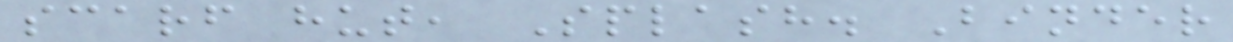scarf hut, Splash. Binder
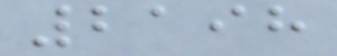2198
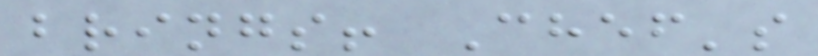brings! Chef's
